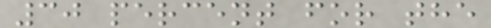30 percent for the
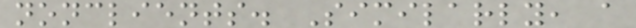nonclients. Similarly, a
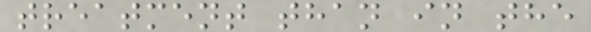treatment than in the
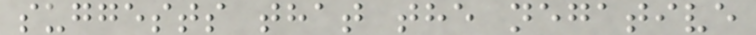suggests that the negative
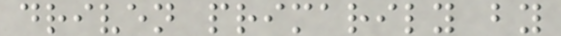driven primarily by
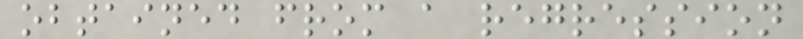obtained from a regression
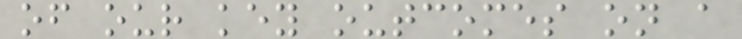of our key outcomes on a
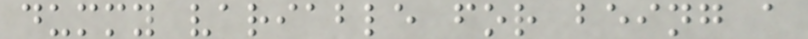dummy variable for being a
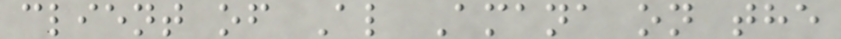client of Al Amana on the
